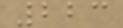223
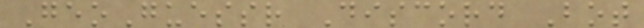GeoGuessr Discord Bot
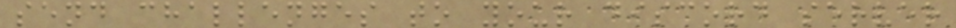send challenges to your discord server
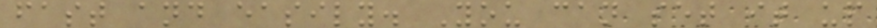fast and easily. You can set it up
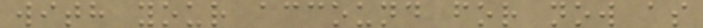with your accound for now as
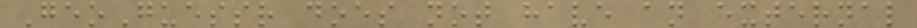GeoGuessr does not have an external
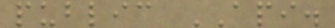public API.
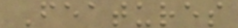Features
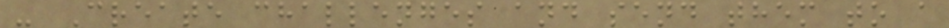- Create challenges and send them to a
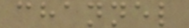channel
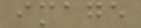image
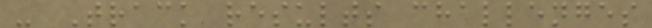- Track results challenges
